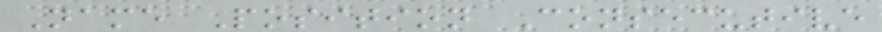Name Position Consecutive
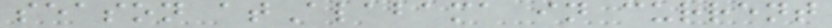season atAlabama in current
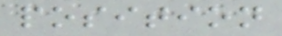position
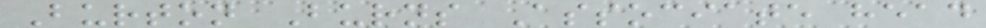Burton Burns Associate head
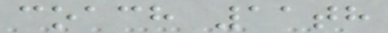coach 11th
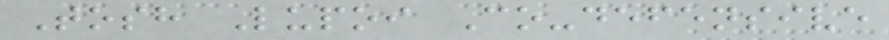Tosh Lupoi Co-defensive
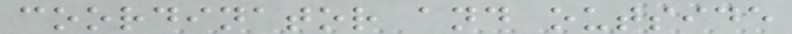coordinator and outside
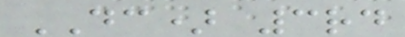DC) 3rd
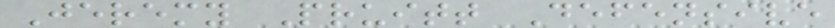Jeremy Pruitt Defensive
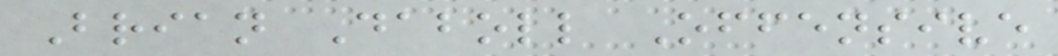Brian Daboll Offensive
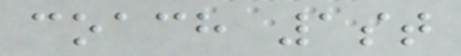coach 1st
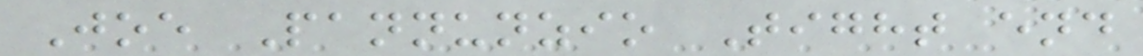Joe Pannunzio Tight end
